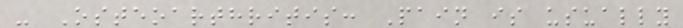- Osteoarthritis: Pain is usually
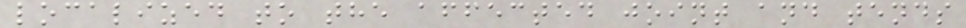localized to the affected joint and tends
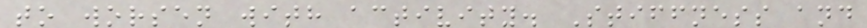to worsen with activity. Stiffness and
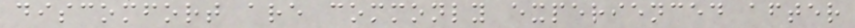discomfort are commonly experienced after
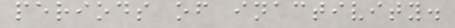periods of inactivity.
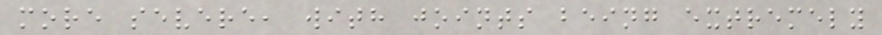more severe, with joints being extremely
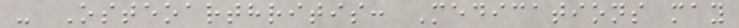- Osteoarthritis: Medications may
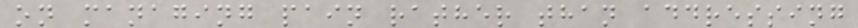on managing pain rather than addressing
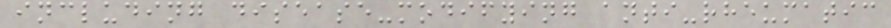including disease-modifying anti-rheumatic
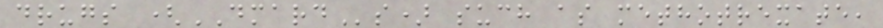drugs (DMARDs) such as methotrexate,
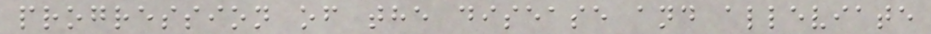progression of the disease and alleviate
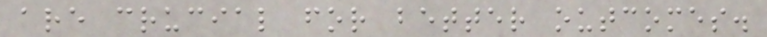are crucial for better outcomes.
